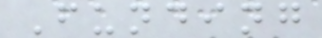Funding
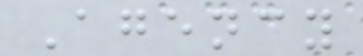Agency
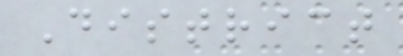District
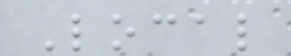Local
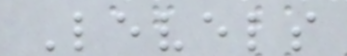Levels
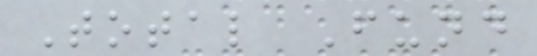Total Fund
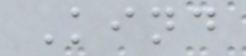Kind
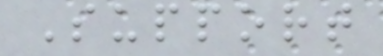Support
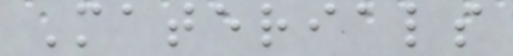Materials
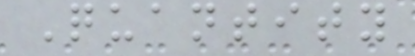Quantity
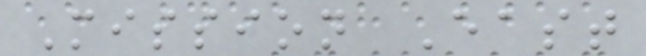Mission East
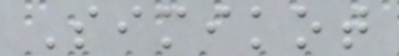Simikot
